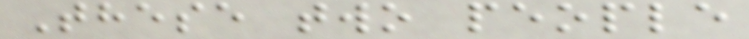These two people
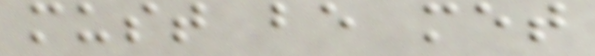must be met
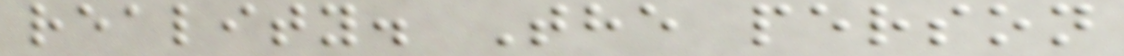reality. The person
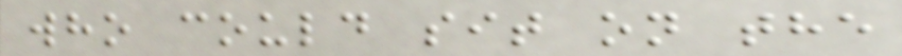who could sit on the
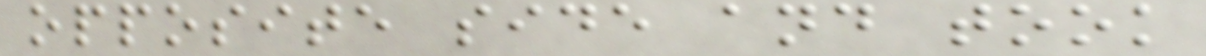opposite side and took
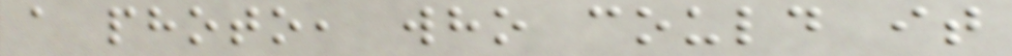a photo, who could it
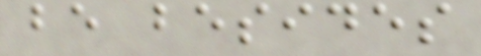be besides
